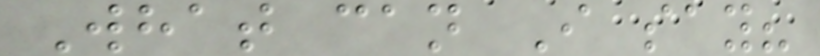What can I say?
